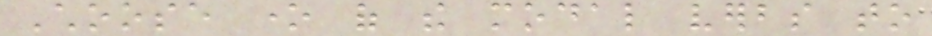Choose one of the modal verbs to
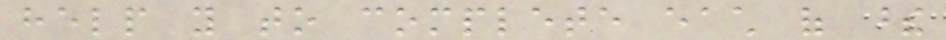help you to complete each of these
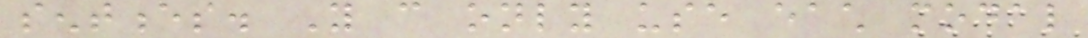sentences. You can only use each modal
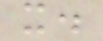it.
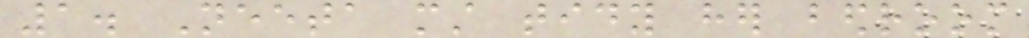1. Neeta must tidy her bedroom
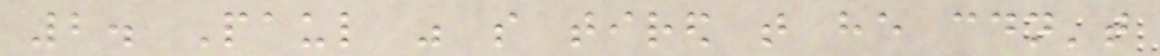2. Paul was so tired that he couldn't
